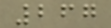267
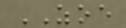ZOE
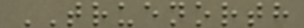TRUENORTH
